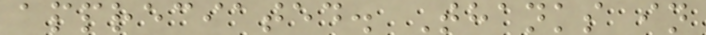appreciated. Thanks in
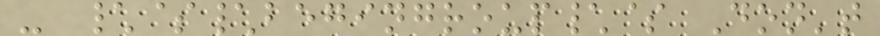- \$\begingroup\$ Don't
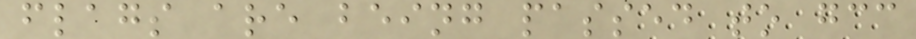flags are being passed to gcc
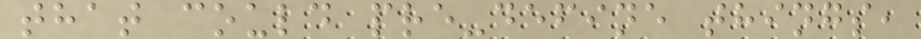that could pre-define things,
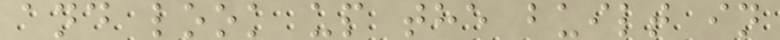and look up the built in
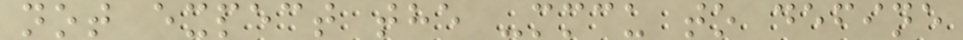not expect the -mmcu to define
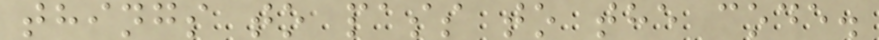things to pass to the code.
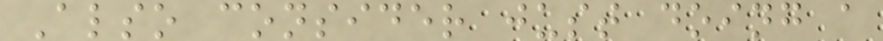Also consider just doing a
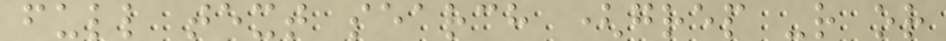full text search (grep -r or
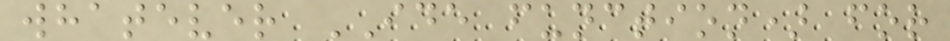whatever IDE function) for
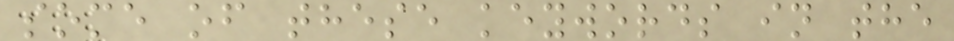some of these keywords in the
